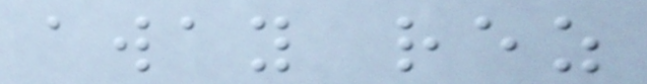away rez
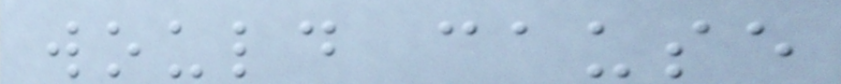would cause
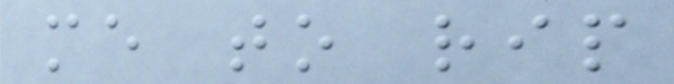me to rip
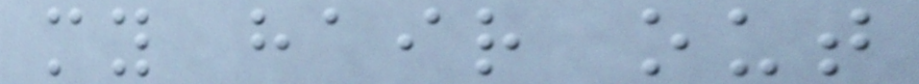my hair out
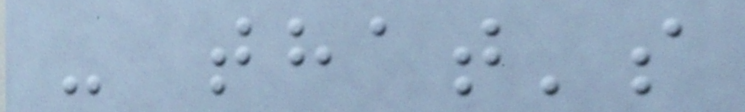- that's
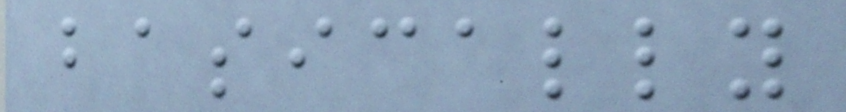basically
